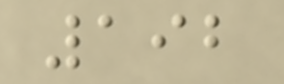192
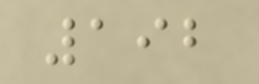192
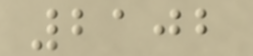2102
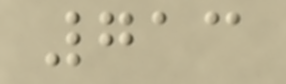713
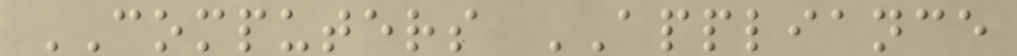COMPUTERS APPLIANCE
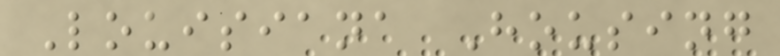Louisiana Housing
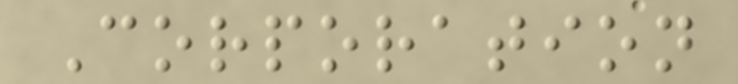Corporation
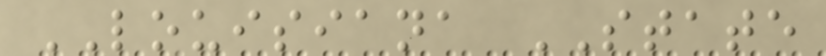LOUISIANA STATE
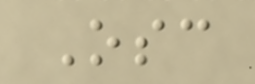Osc
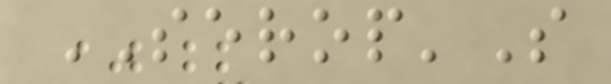SEROP'S
